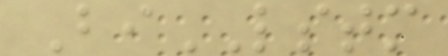BiLSTM
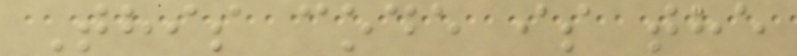This code is the
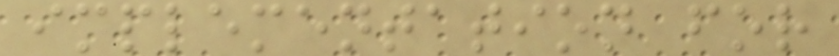implementation for
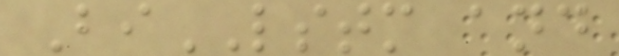BiLSTM and
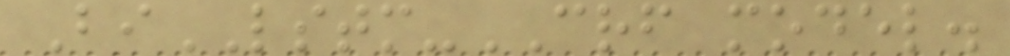BiLSTM-CRF model.
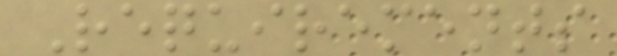Requirements
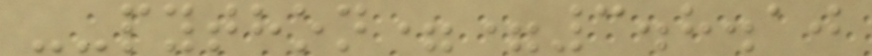--python==3.8.10
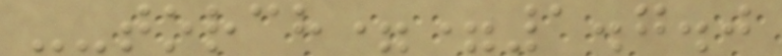--torch==1.7.0
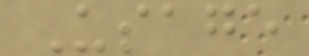Usage
